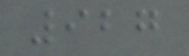927
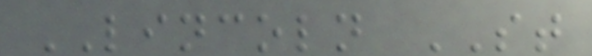LINCOLN ST
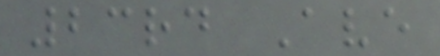23rd Ave
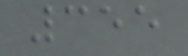355
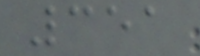351
